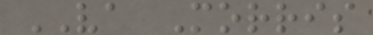VA Morris
